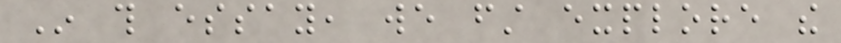In this essay, we first explore the
